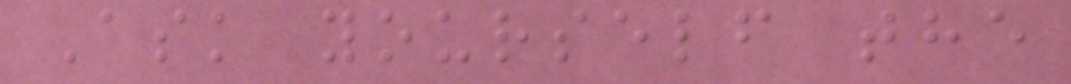Ask yourself the
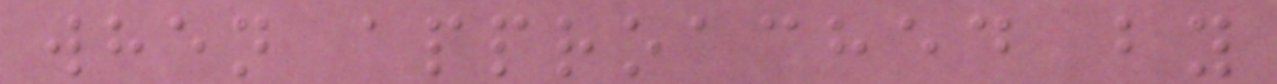when approached by
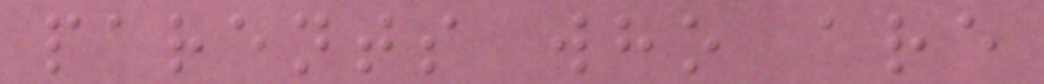parents who are
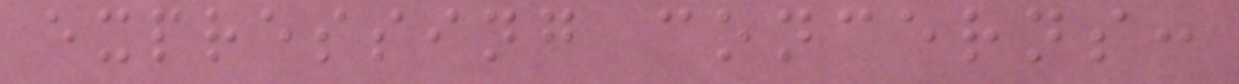expressing concerns:
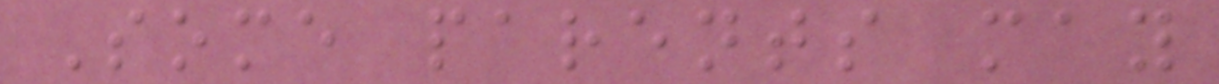Some parents may
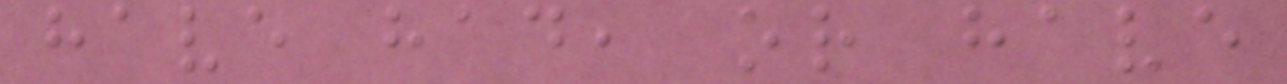have had, or have
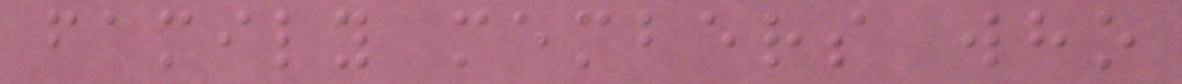family members who
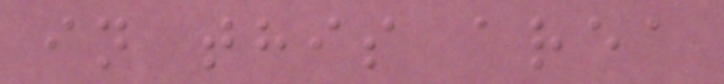in this area
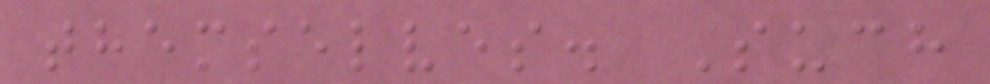themselves. Such
